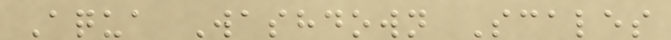Aqua Washdown Scales
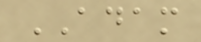ADAM
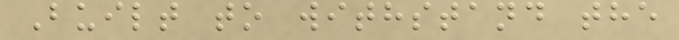Built to withstand the
